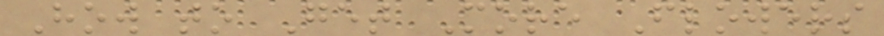How to Get More Flowers
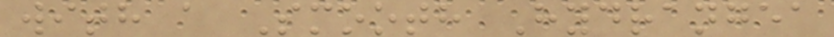with a Smooth Hydrangea
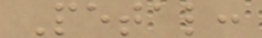Petal:
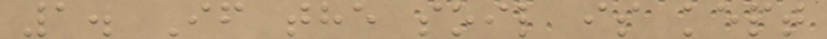1. If the soil is kept
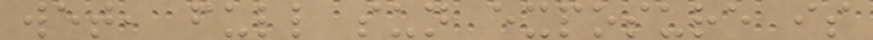wet, full sun exposure is
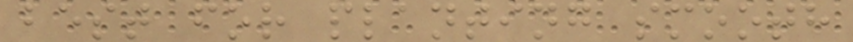best for planting smooth
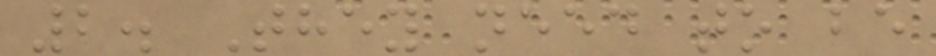2. They need to be
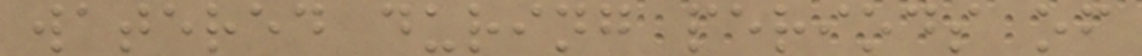watered during periods of
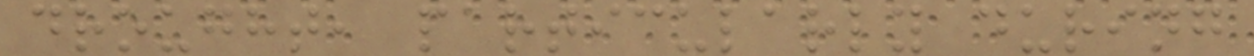drought, particularly during
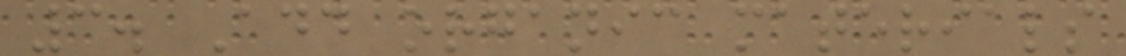3. Add organic materials
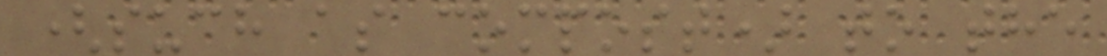(such as compost) to the
